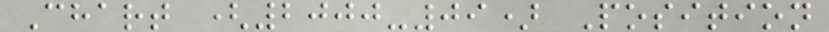Chart (2000-09) Position
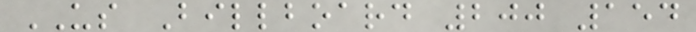US Billboard 200 154
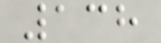138
